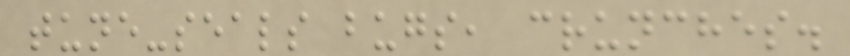tune-seals bugs, crunches.
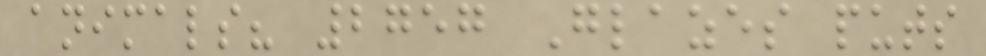animals? 2757 Glazes puts
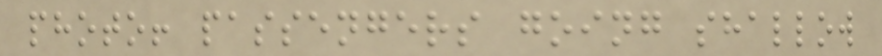photo! passengers going shallow
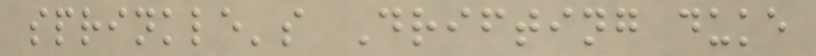sprinkle's Drifting duke
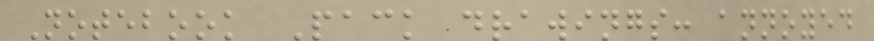Notebook Pack drawings: annoyed
